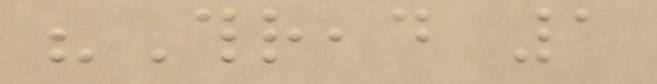"Thread 1
